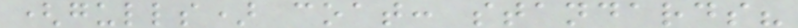(gulls) coat: standards?
